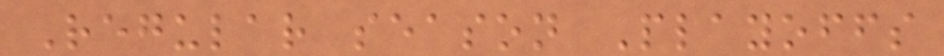Regular season Playoffs
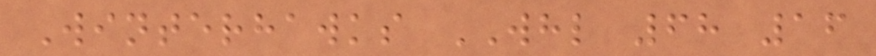Winterhawks WHL 68 16
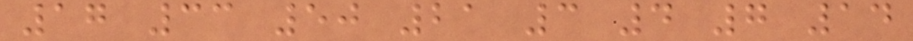17 33 50 21 3 4 7 14
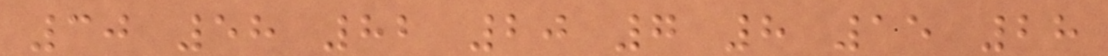30 58 82 20 7 8 15 28
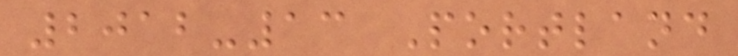2012-13 Portland
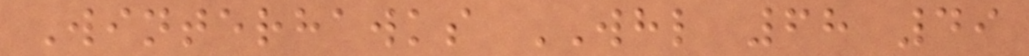Winterhawks WHL 68 49
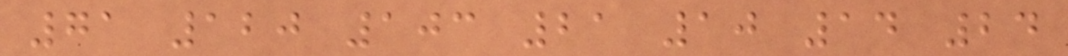71 120 103 21 10 14 24
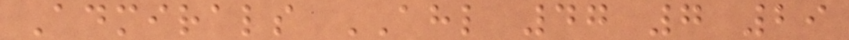Admirals AHL 47 7 29
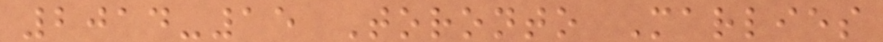2014-15 Toronto Marlies
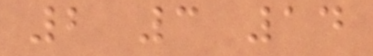2 3 14
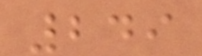249
